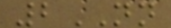2NN
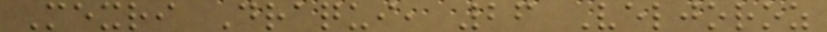Mexri Draqui, 26 Veljoroz
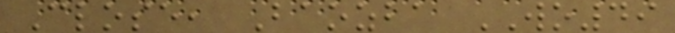Close, Baozba WO49
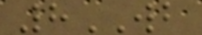8WB
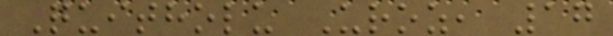Quitholu Uroz, 17
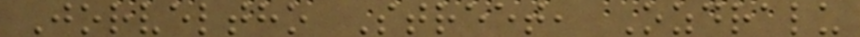Jorveltho Street, Ozdralu
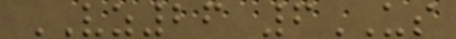VZ26 6US
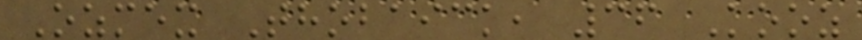Ozmex Thobaick, 36 Kooz
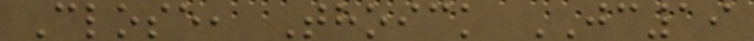Close, Thoick JC19
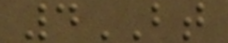4BT
